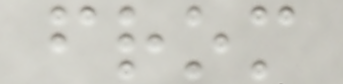from
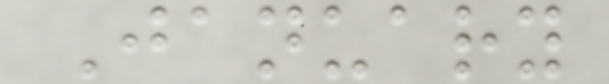January
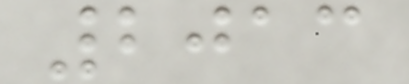2013
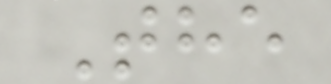The
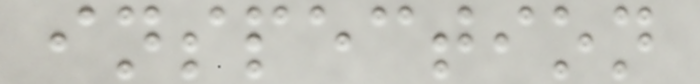inspection
